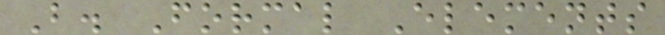B. Formal Elements
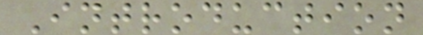Introduction
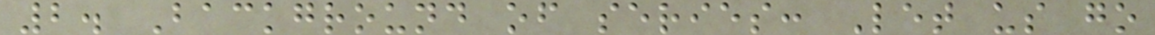2. Background of series: Let us go
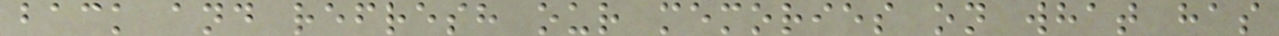back and refresh our memories on what has
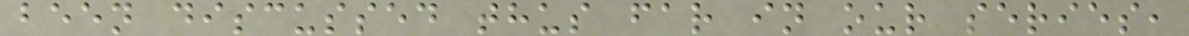been discussed thus far in our series,
